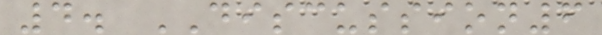4. DISCUSSION6
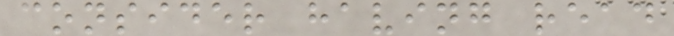consider having read
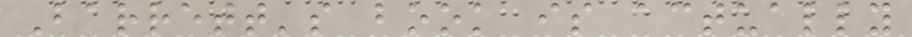Barrett's book is actually
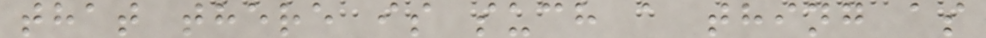that there is such a thing as
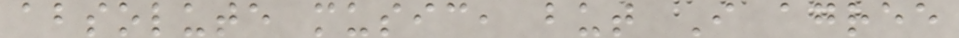absolute music, but I agree
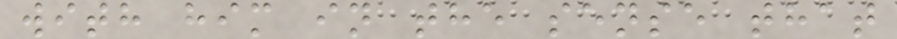with him in the sense that
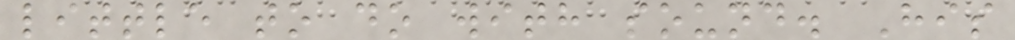little to do with sound. His
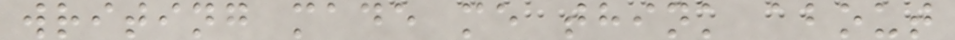writing made me think about
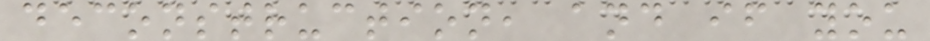deconstruction, and if you
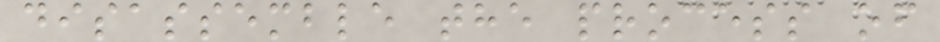disassemble the process of
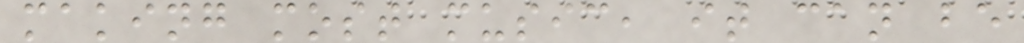making most music, it can be
